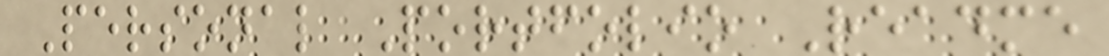Personal Portfolio Readme
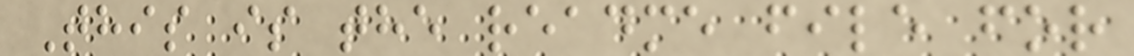This is the readme file for
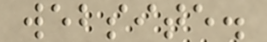website.
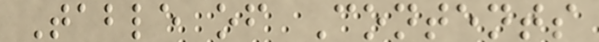Table of Contents
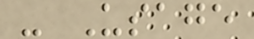- Usage
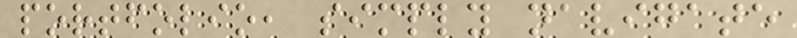portfolio, simply navigate
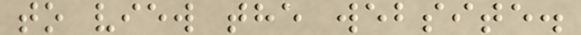to view the website.
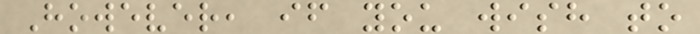However, if you wish to
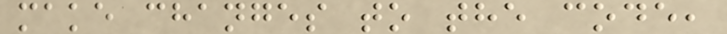make changes to the code,
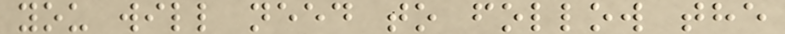you will need to follow the
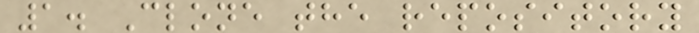1. Clone the repository
